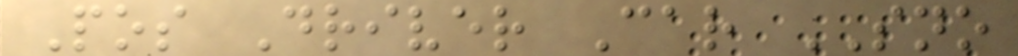Pos Driver Car SNO
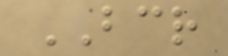BCR
